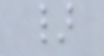}
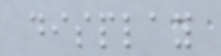display
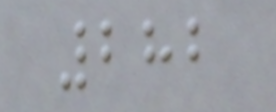282
